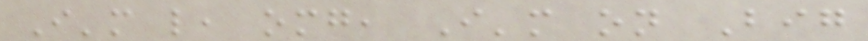I'm like, omg, I'm on Big
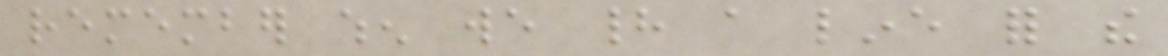remember when we had a line for the
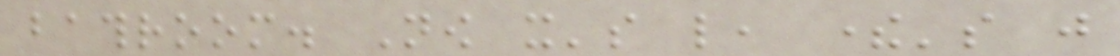bathroom. Now it's like, there's just
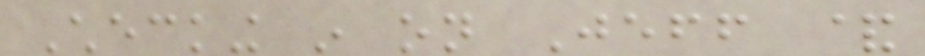Checking in on Jeff &
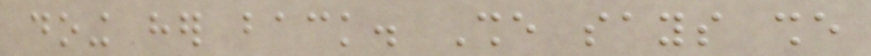doing her back. She says she
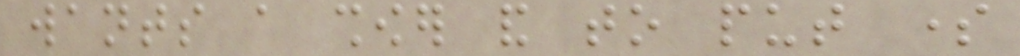wants a shower and to put some
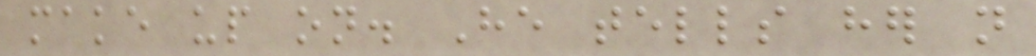make up on. He tells her not
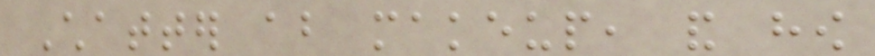Chatter about makeup, and how
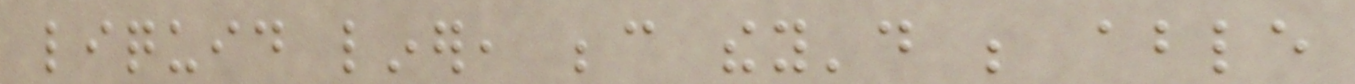liquid liner, because they'd be able
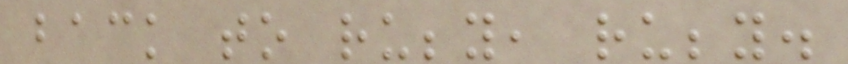back to rubby, rubby.
